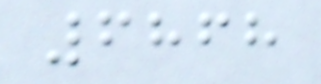6868
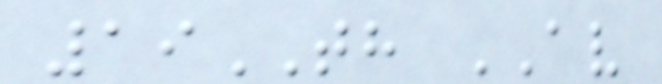19TH AV
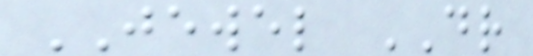JEWEL DR
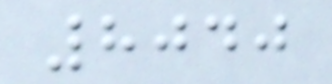8040
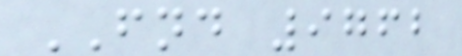FND 9762
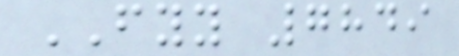FYY 7849
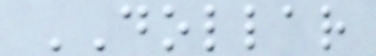DOLLAR
